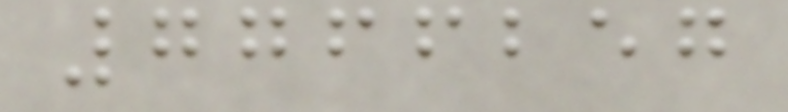7766257
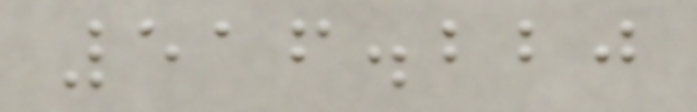516.220
